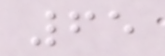65
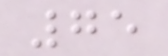75
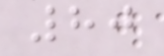80
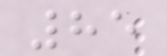85
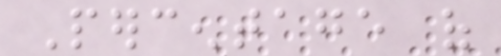Percentage of
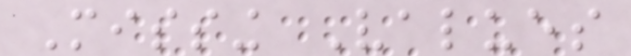Missing Values
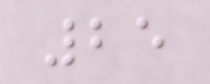25
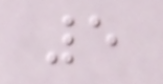5
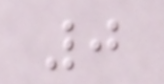0
